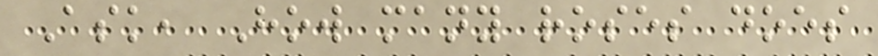Ask, How many roses does
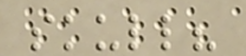skull?
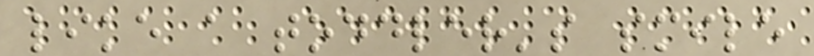like a toddler's smile
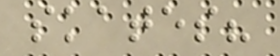skates?
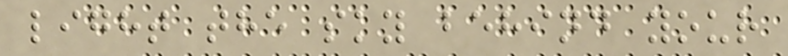light the sky behind your
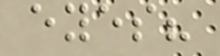eyes?
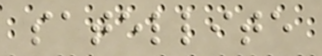satellite
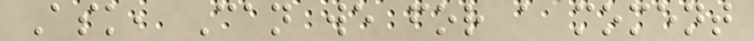Ask, Can we for a moment
